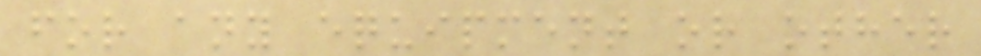for any equipment or other
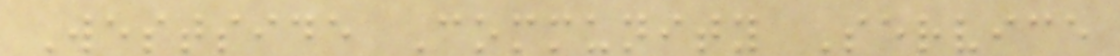Westside Community Service
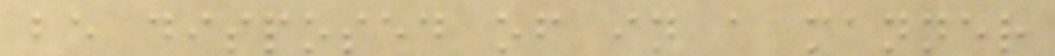be disposed of in a manner
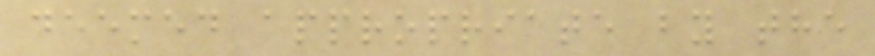deemed appropriate by the
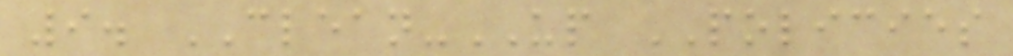9. CLEAN-UP POLICIES
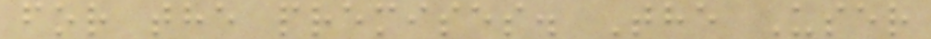for the premises. The User
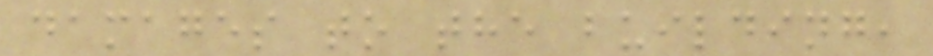damages to the building,
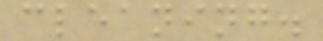cleaning.
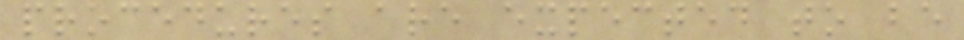procedures are expected to be
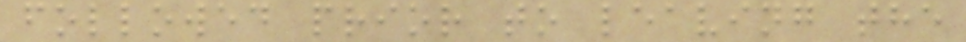followed prior to leaving the
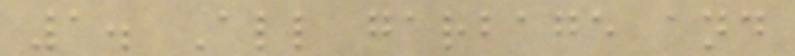1. All garbage and
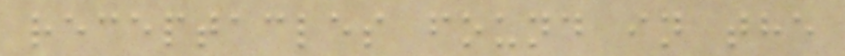receptacles found in the
